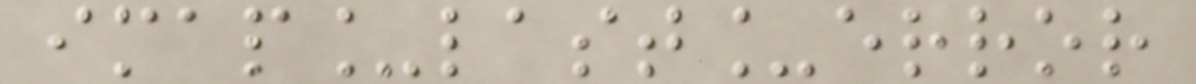imap_last_error
